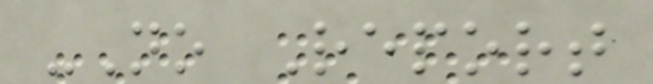-No Report
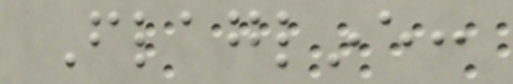Flagline:
